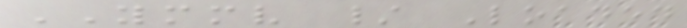YMMV / Loaded
